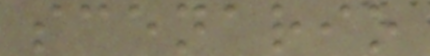scenario
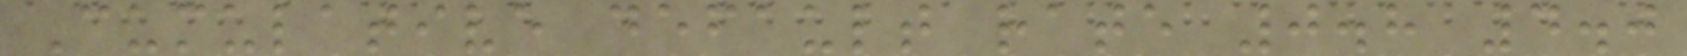Cumulative default rate 0.8 4.0
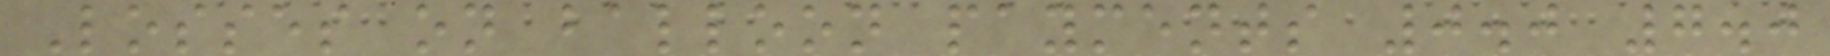Losses on balloon payments 0.0 7.0
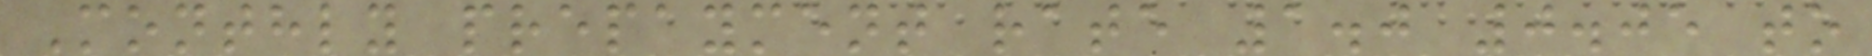Monthly prepayment rate 1.0 0.05 to
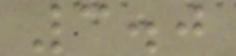3.0
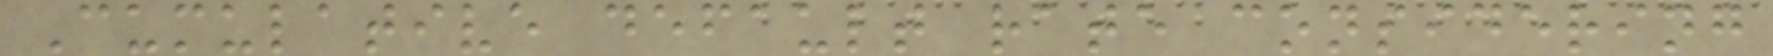Cumulative default rate considering
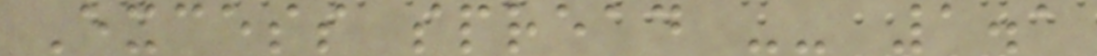Excess spread -- 1.1
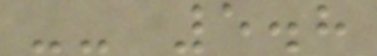-- 5.8
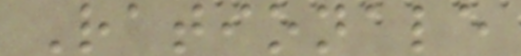Rationale
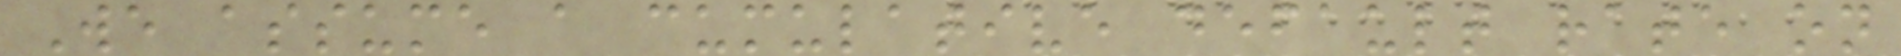We assume a cumulative default rate on
